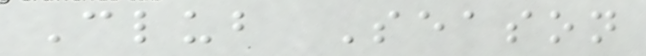Club Season
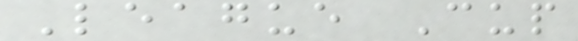League Cup
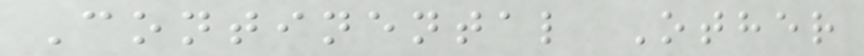Continental Other
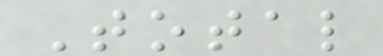Total
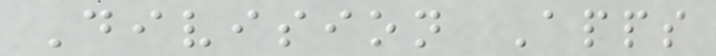Division Apps
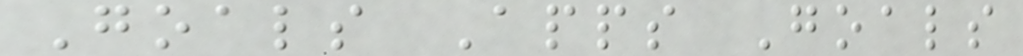Goals Apps Goals
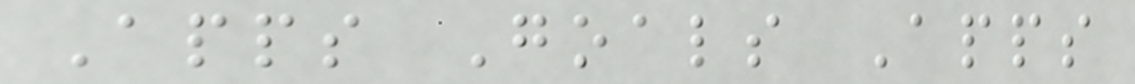Apps Goals Apps
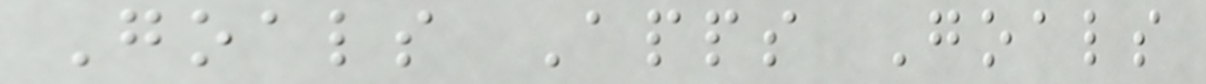Goals Apps Goals
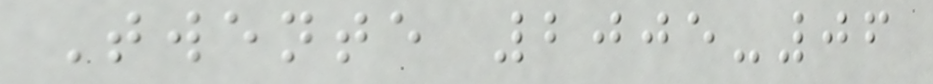Twente 2005-06
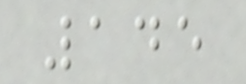145
